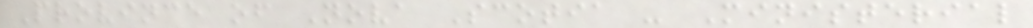Province of Nova Scotia - Ministerial
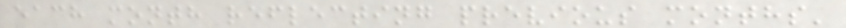each month reflecting previous months'
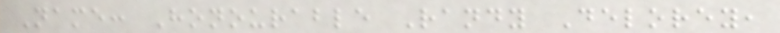Name: Honourable Randy Delorey,
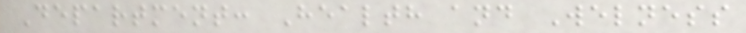Department: Health and Welness
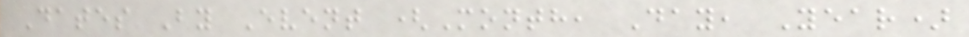Dates By Event (Month, Day, Year)
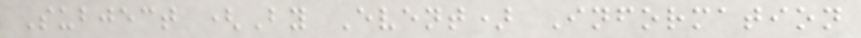Subject (By Event) Information
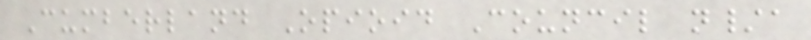Cumberland Opioid Council n/a
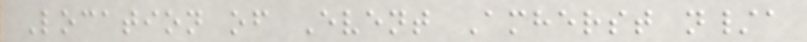Location of Event Amherst n/a
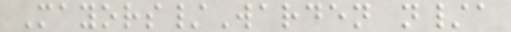Mayors/Warden n/a
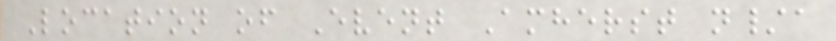Location of Event Amherst n/a
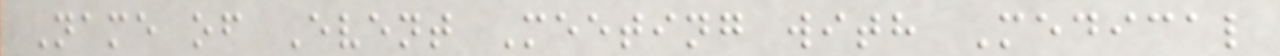Name of Event Meeting with Medical
